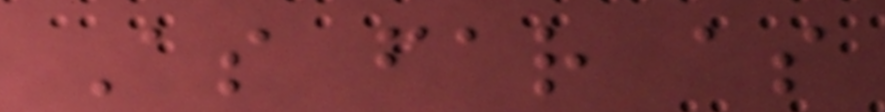As far as
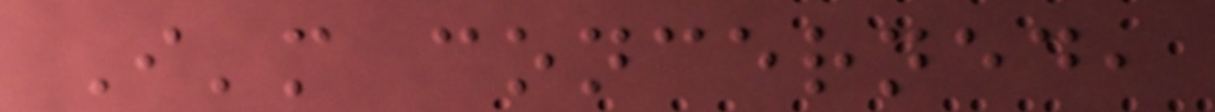I'm concerned,
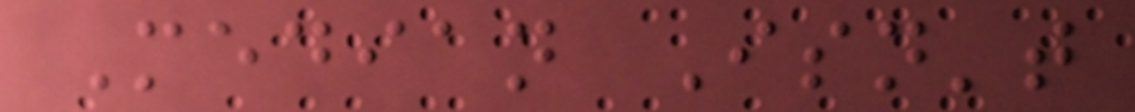Median Isn't
